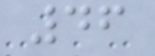46
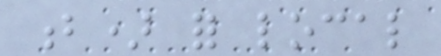b) for local
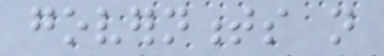governments not
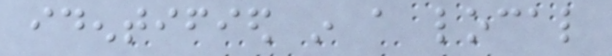identified in a local
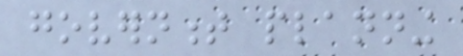government planning
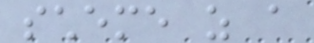scheme as a
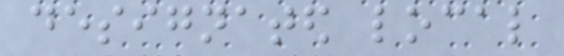designated local
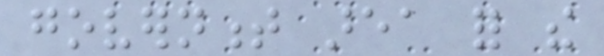government area for the
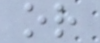or
